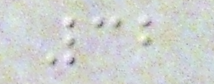32
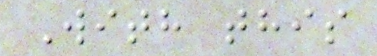With this
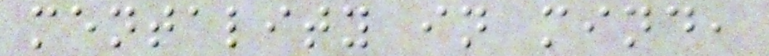mentality in mind,
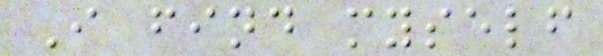I find myself
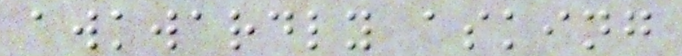awkwardly asking
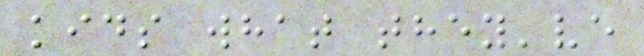kids what they've
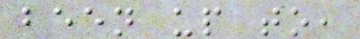been up to,
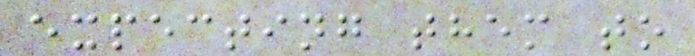expecting them to
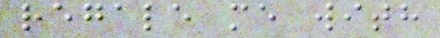regale me with
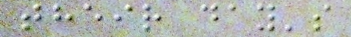their day's
